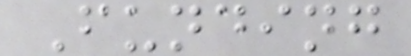Funding
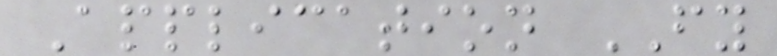Application FY
